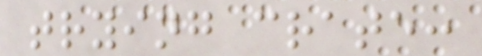trying crate:
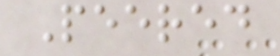Peered
